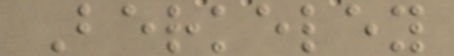Berkeley
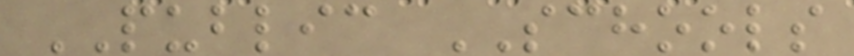PUBLIC SCHOOLS
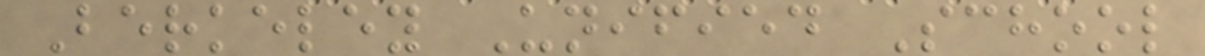Berkeley Unified School
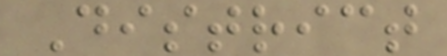District
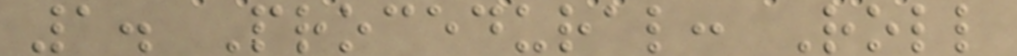1. Procedural: Roll
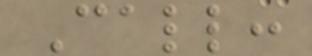Call:
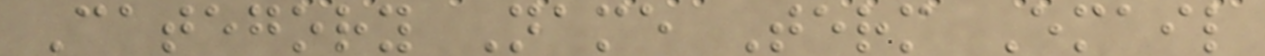Category Name Term Email
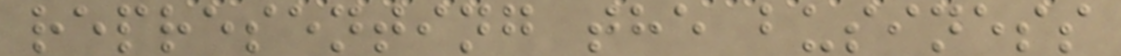representing the business
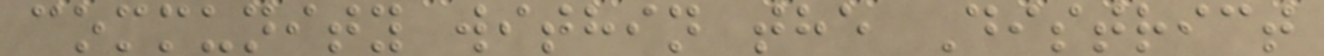community within the District
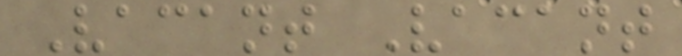Vacant Vacant
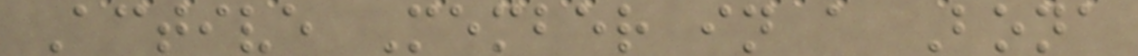Active Member in a Bona
